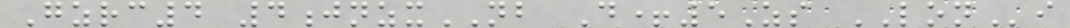Gzrc4 4jnzxNB D+5Zs LONi
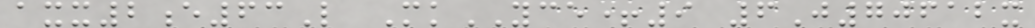axx2e63L MkYCE+9 6J70612x
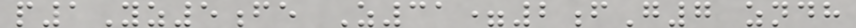p1Yz5fe Z31=2fG7 zndh
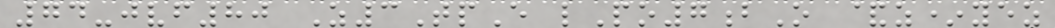74-jvf80 Z3TpE lPo7bO &z*yez
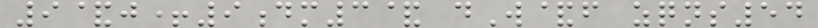9&j+9dm3& dW&f zqns54
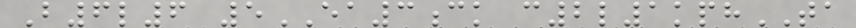B6l6 5EA3ck c2l1kphTA
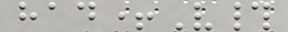had+V#
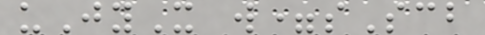uJyX w=sScb
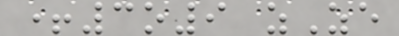+3o9 zZe
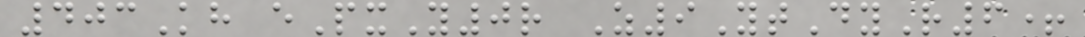403Kh ePxY0r Z9YtDyR6+
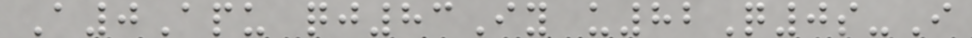A0Apu qj83Iy u82Q0s-I
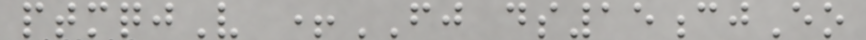ptmqjV +FJ ds15cjEo
